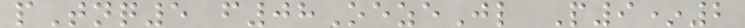pTnq5 f08OezeJl P9*2
